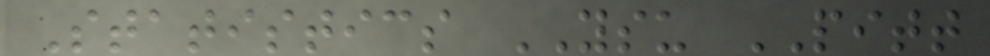Statistics YSU PITT
